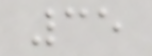35
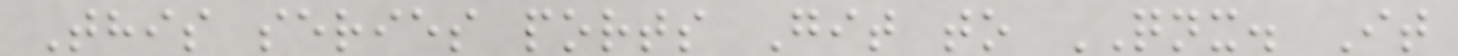This series ports Git to QNX. It
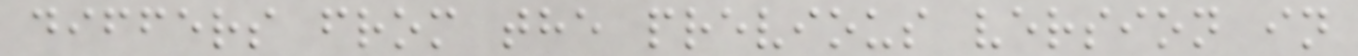differs from the previous version in
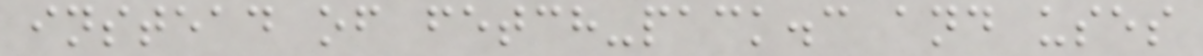instead of fetch-pack.c and uses
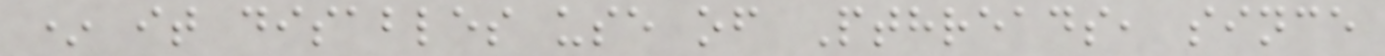* it disables use of Pthreads, since
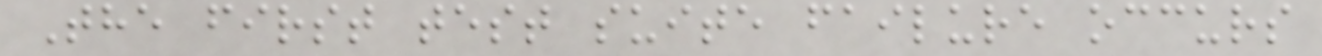The first test suite failure occurs
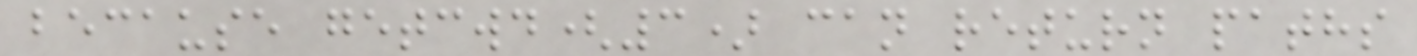because getcwd(3) can return paths
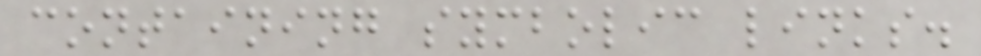containing symbolic links.
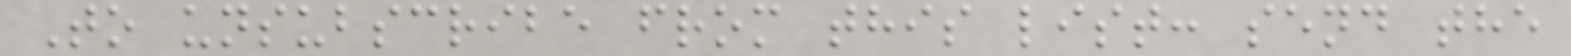To unsubscribe from this list: send the
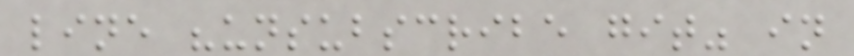line "unsubscribe git" in
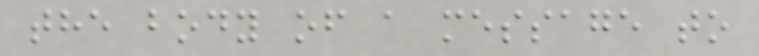the body of a message to
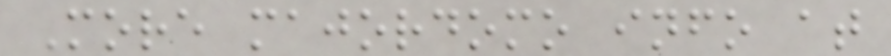More majordomo info at
